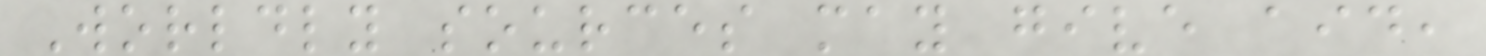Worldly sources may give aid,
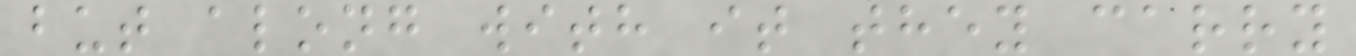but along with it they carry
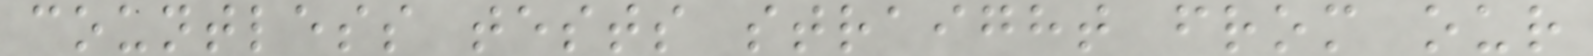countless tests straight from our
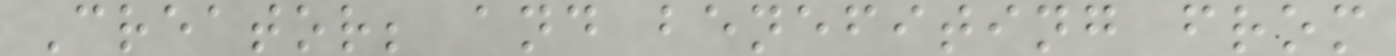Creator; and benefiting from
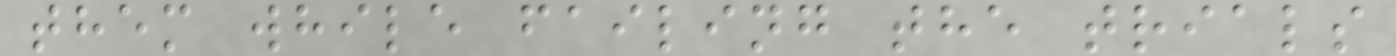them while failing the trials
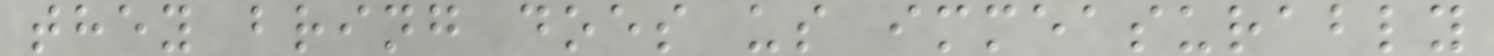they bring does us immeasurably
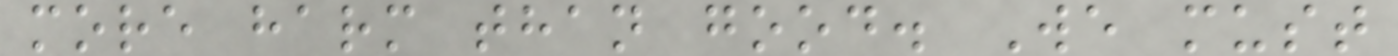more harm than good. We must
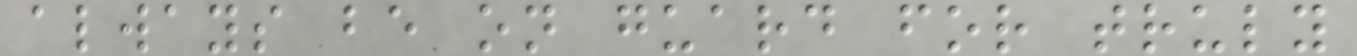always be on guard for truly
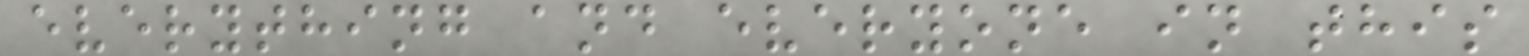everything and everyone in this
